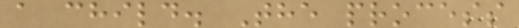a child. The process
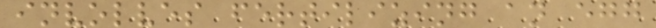involves fertilizing an egg
